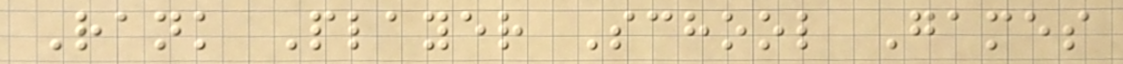Rank Player School Games
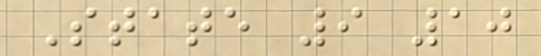State 9 10
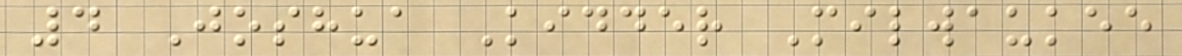4 Joshua Kidder Milwaukee
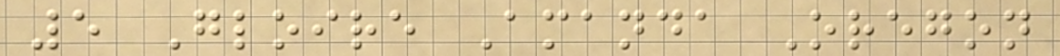5 Gloire Amanda Oregon
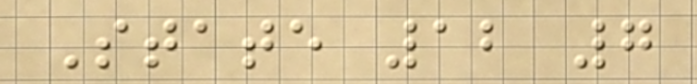State 12 7
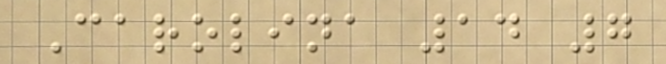Carolina 14 7
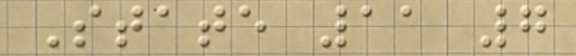State 11 7
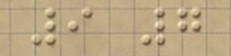9 7
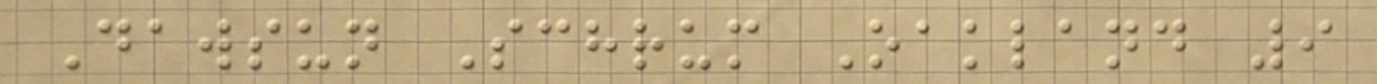Dawsun Schrum Oakland 9
